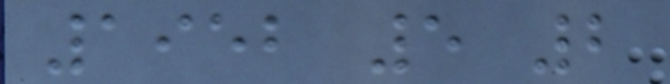1952 5 2
